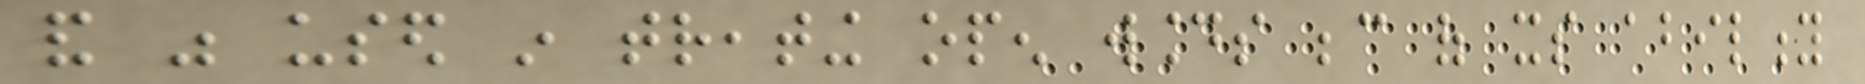and was used in treating open wounds because of its ability
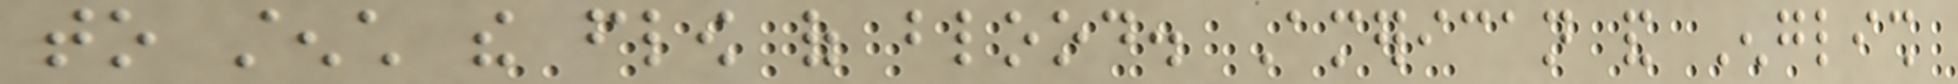to stench the flow of blood. American and English
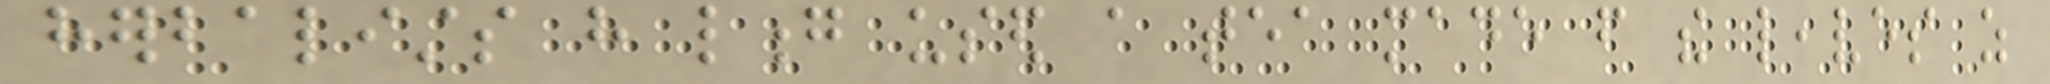herbalists have long used a tea made from the leaves as
